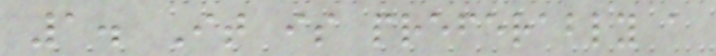1. It is preferably a
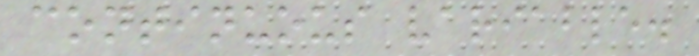continuous variable.
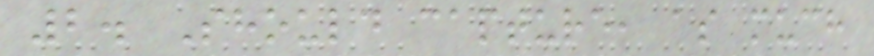2. Should capture, as much
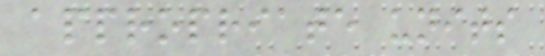appropriate units
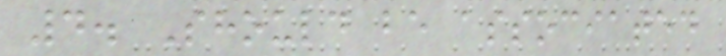4. Should be associated
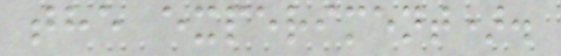the experiment).
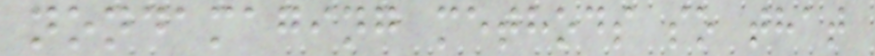nondamaging methods so that
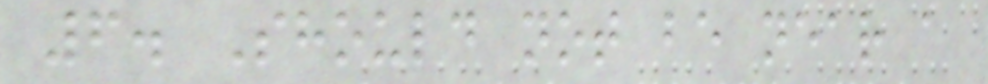6. Should not be near a
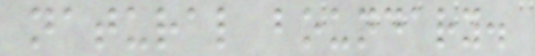natural boundary.
